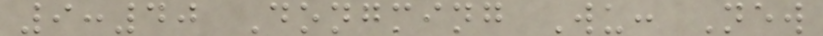9:40 Dongming Wu: New
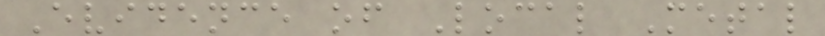Evidence of Local Metal
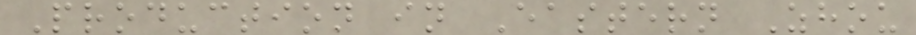Production in Eastern Zhou
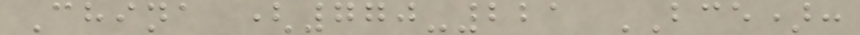China (770-221 BCE):
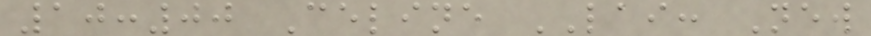10:00 Celine LAI: New
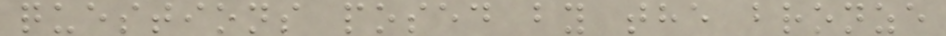questions posed by the bronze
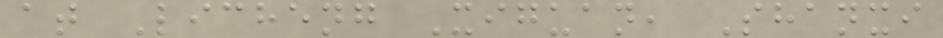at Licheng Xiguan, Shanxi
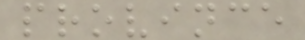province
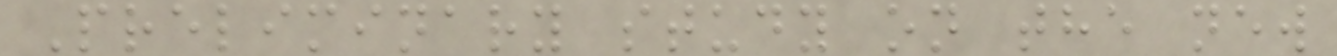Preliminary study on the new
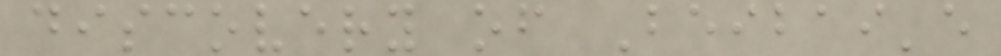discovery of Beibai'e
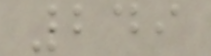249
